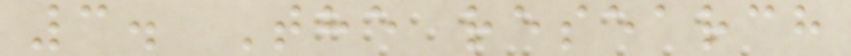3. The research
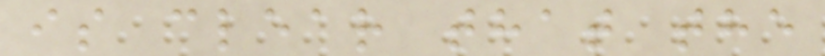is clear that the
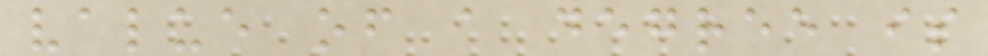value of a degree is
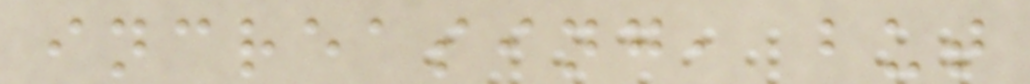increasing, but
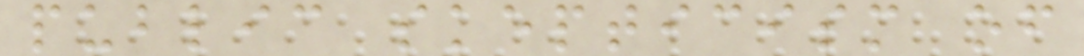public skepticism of
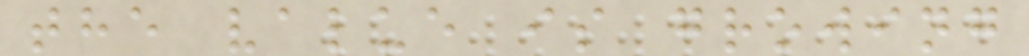the value is growing
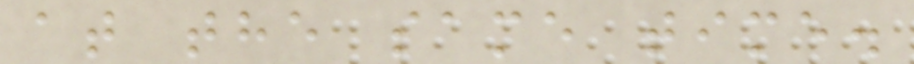at the same time.
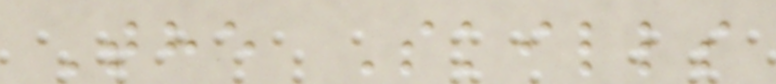The Skills
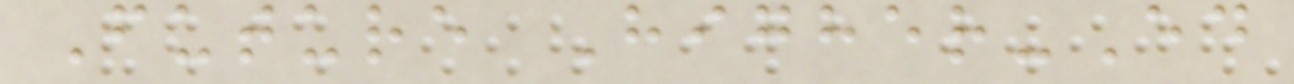Future Higher-Ed
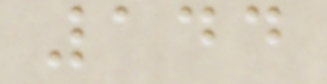144
